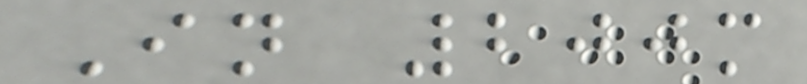In 200m
